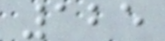125
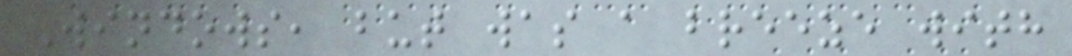Windows, but was a breeze with
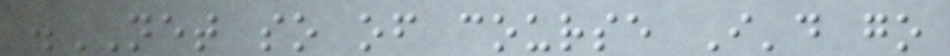.NET so of course I'd go
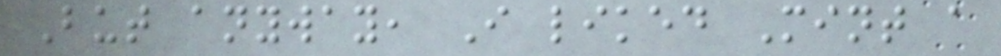But anyway, I liked Mint a
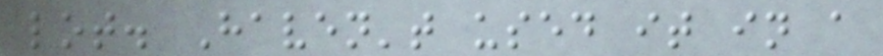lot. Haven't used it in a
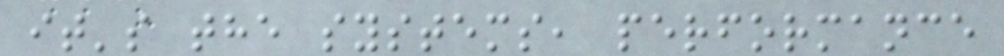it's the systems, performance
